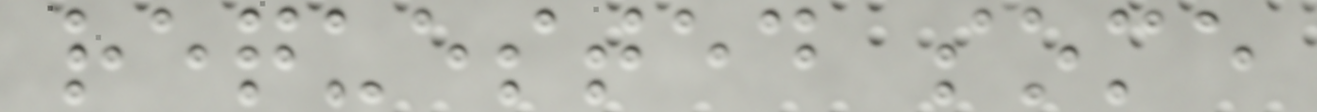requested some
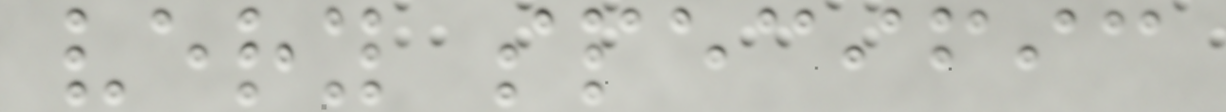very specific
